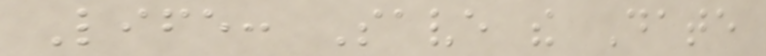Life: Save the Date
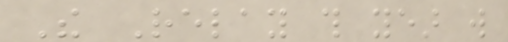The Relay this year will
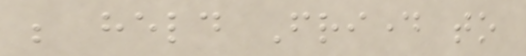be held Friday to
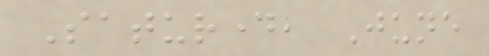Saturday, June
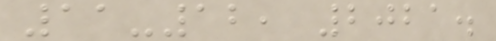11-12, 2021.
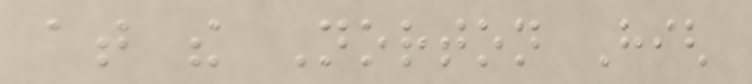at the Norton High
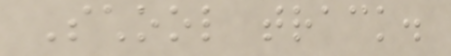School track.
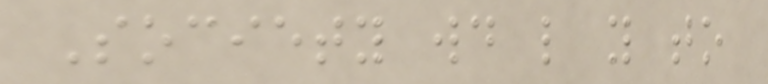Society would like you to
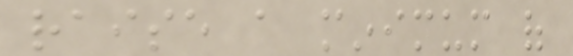raise a minimum of
